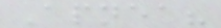Apnea?
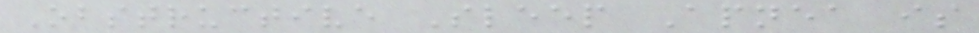Obstructive Sleep Apnea is
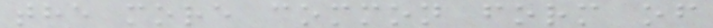the more common form of
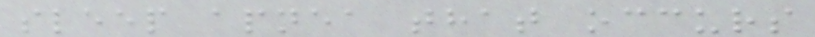sleep apnea that occurs
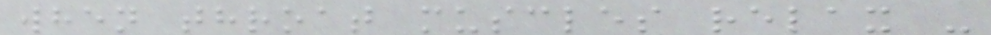when throat muscles relax -
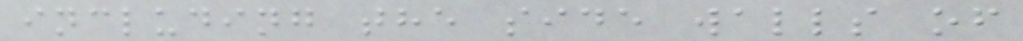including the side walls of
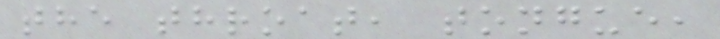the throat, tongue,
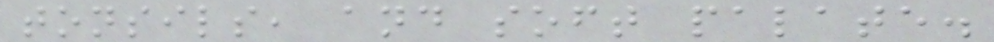tonsils, and soft palate.
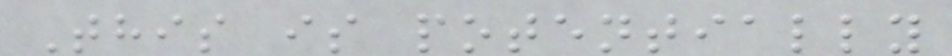This is potentially
